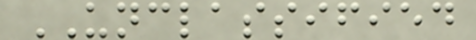UNCLASSIFIED
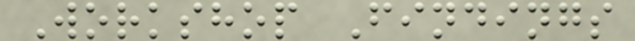Workshop Findings
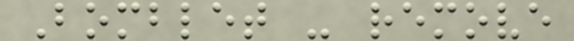Bomblet - remove
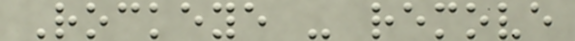Rockeye - remove
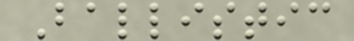Ballistic
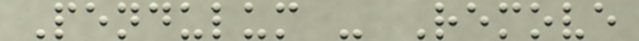Pendulum - Remove
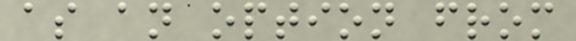as an option from
